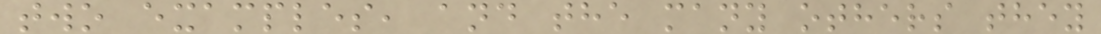two examples, and the many others they
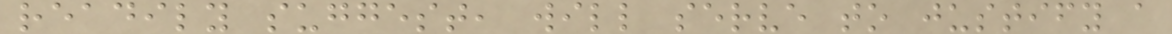readily suggest, will serve to justify a
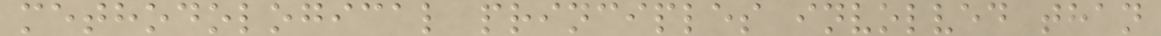methodological principles involved than
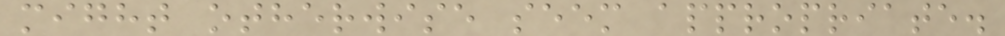might otherwise seem appropriate.
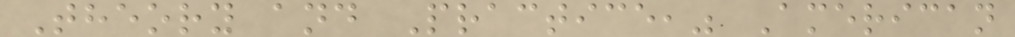Theory and Practice," American
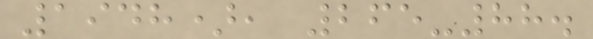1948), 265-88.
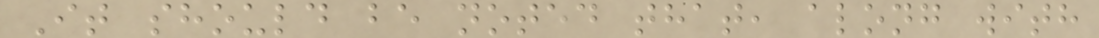It should be noted that, along with
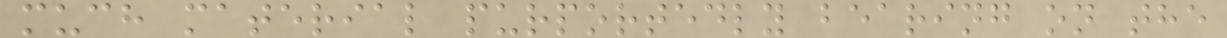much material purportedly bearing on the
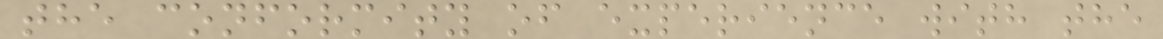the conformity of experience with the
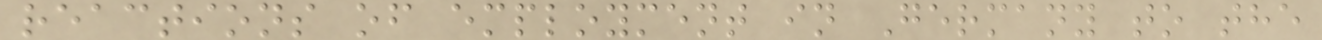reactions of employment in Germany to the
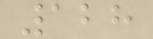128
